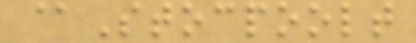@Stocpoolt
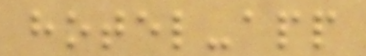hotel-app
